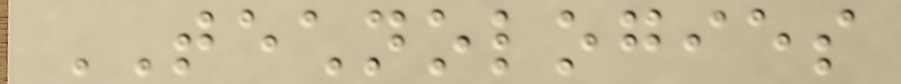TECHNOLOGIES
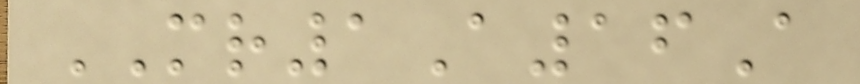MR1A16A
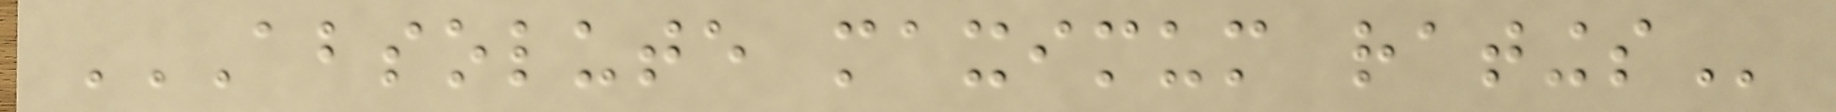ABSOLUTE MAXIMUM RATINGS
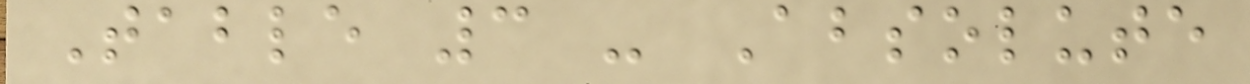Table 3 - Absolute
